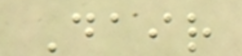Dair
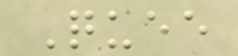Quee
